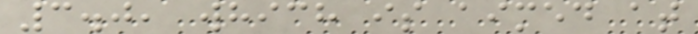3.0, which is aimed at
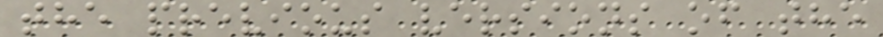the previous versions of the
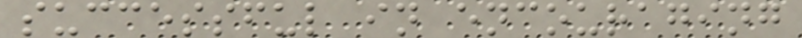successful in encouraging
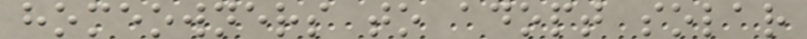homeowners to adopt solar
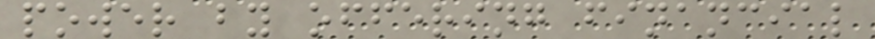power by offering financial
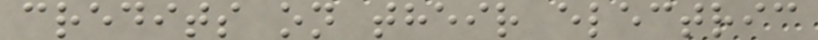credits on their electric
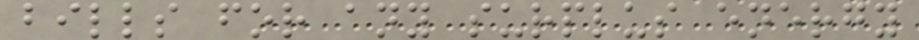bills for any surplus energy
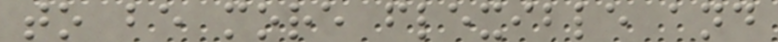to be more flexible and
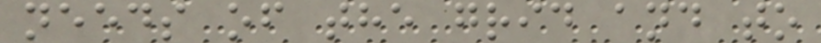needs of the grid and to
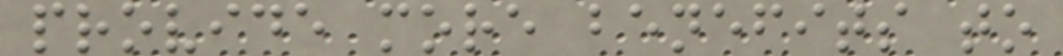provide more benefits to
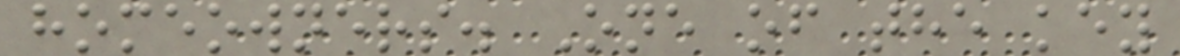homeowners. One of the key
